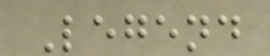Legend
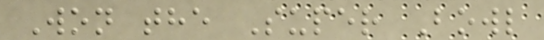Won the Super Bowl
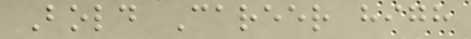Bold Career high
